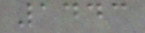1443
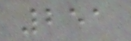251
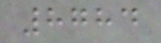8784
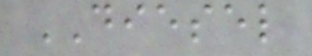DIESEL
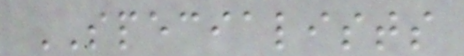SPECIALISTS
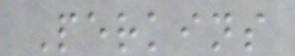Perkins
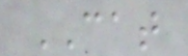CAT
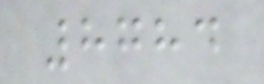8784
